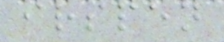irspen
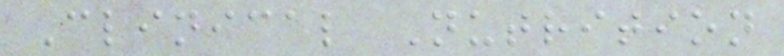Clinical Nutrition
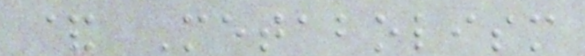& Metabolism
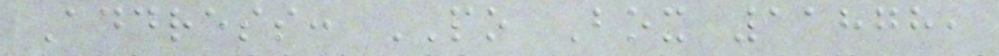Address: PO Box 11878,
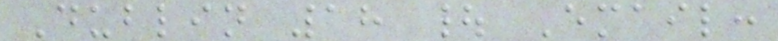Dublin 18 | Email:
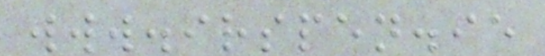www.irspen.ie
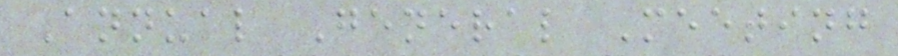Annual General Meeting
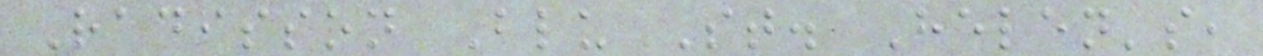Radisson Blu St. Helen's,
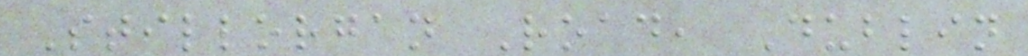Stillorgan Road, Dublin
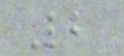2
